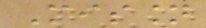Mission
